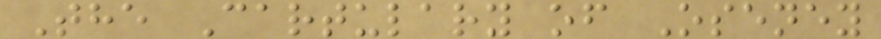The Cartulary of Oseney
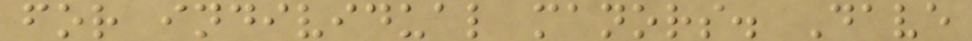for individual manors. Dave
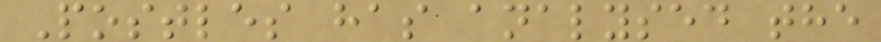Postles has analysed the
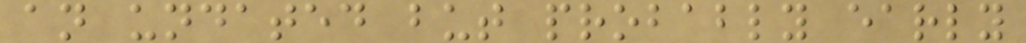an undated but probably early
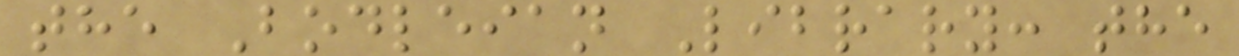the Bodleian Library: the
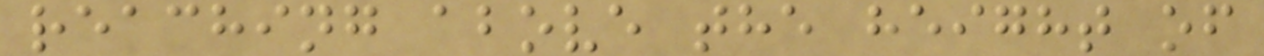reaching above the height of
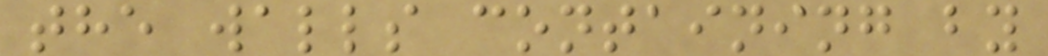the walls containing by
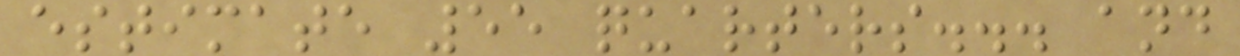estimate 55 quarters... and
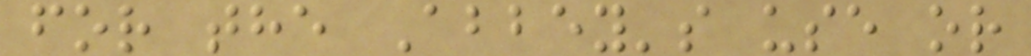for the Abbey's use or
